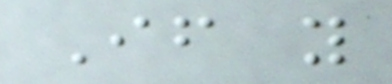If you
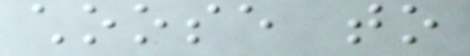choose to
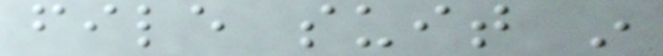file suit in
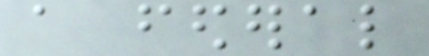a federal
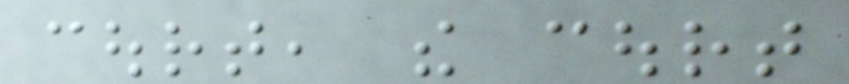court, the court
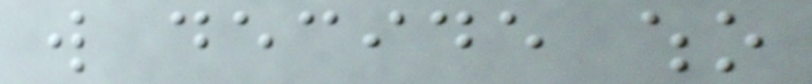will decide who
